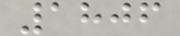1806
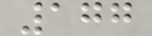177
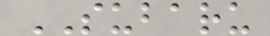SUBARU
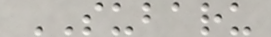SUBARU
